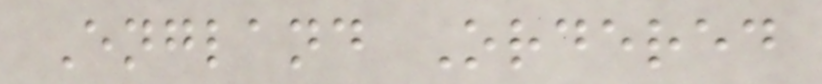England Ordered
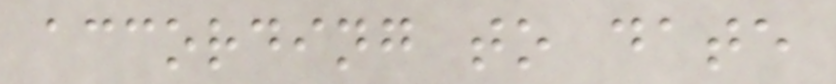according to date
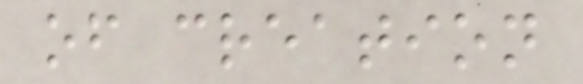of creation
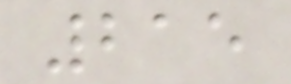215
